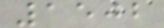1502
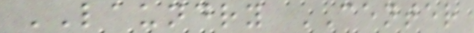LAUNDRY CENTER
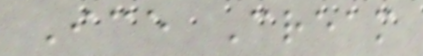Ice Cream
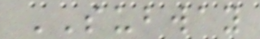SUBWAY
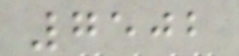7502
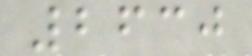2630
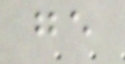ge
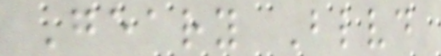Geary Blvd
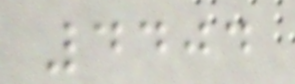4404
